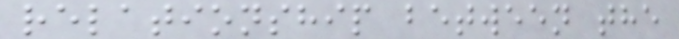relationship between the
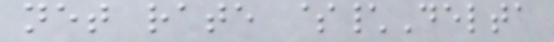net rate $\Delta
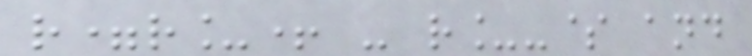r=r_+ - r_-$ and
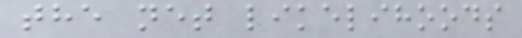the net likelihoods
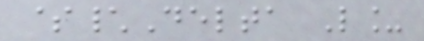$\Delta L_
